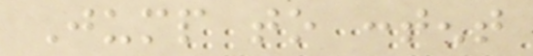Jump to content
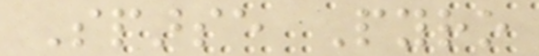Sparse Pyro
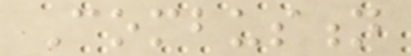Combustion
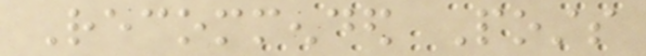Recommended Posts
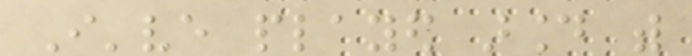I've played around with
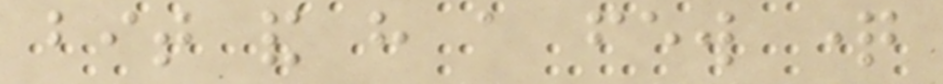bit and have a few question
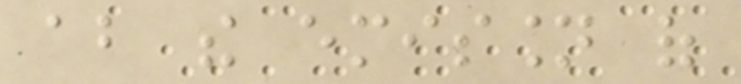about the emission of
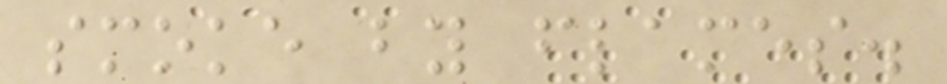smoke by flames.
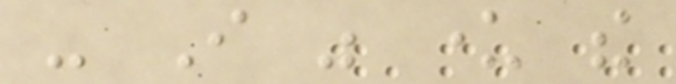- I was under the
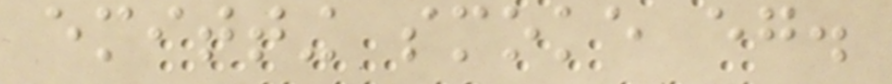emitting smoke eg.
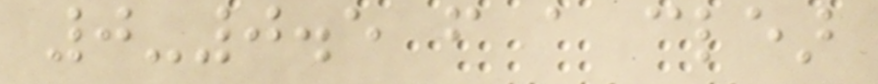0-0.5 from a clear
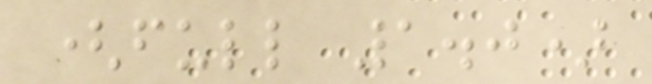(full 1.0)
